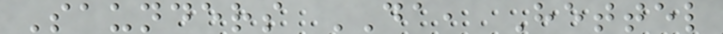Saunders DA, Hettel
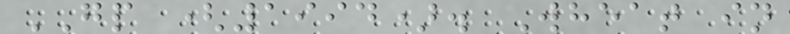GP (1994). Wheat in
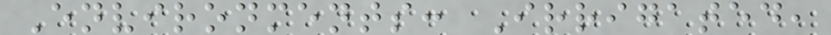Environments: Irrigated,
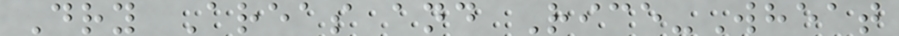Dry Areas and Rice-Wheat
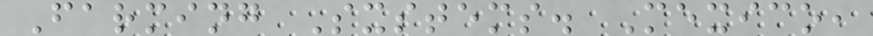Farming Sxstems. Mexico,
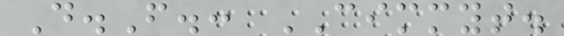D.F.: CIMMYT.
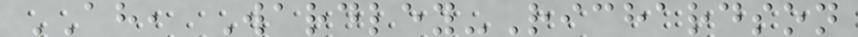AH, Wardley-Richardson
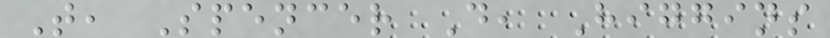T, Spencer D, Higgins
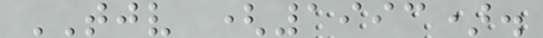TJV (1993).
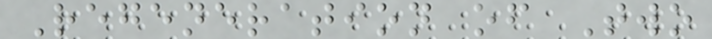Regeneration of Two
